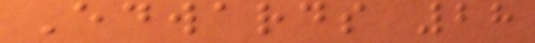Edwards 28
